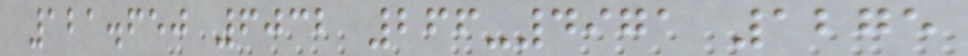121.650 6032 266-4971 1275
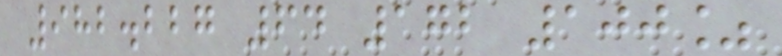982.227 64 172 100%
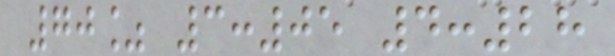70% 3:05 4:28
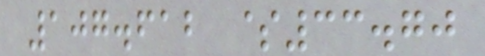107.612 $33.70
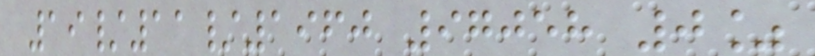19/11/1960 97058 0%
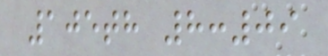105th 8:09
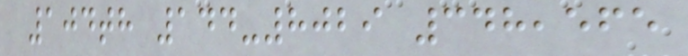104th 144-8029 348,565
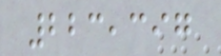223,397
